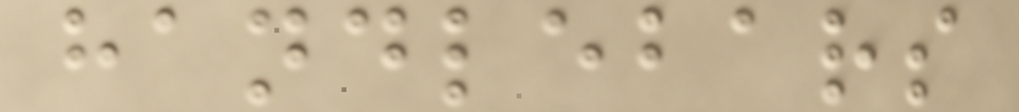handlebars
